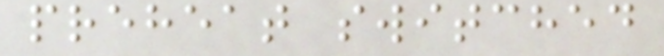preheat switched
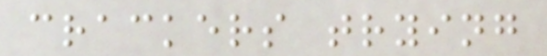crackers trying
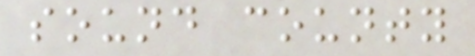sound county
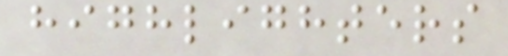highlighters
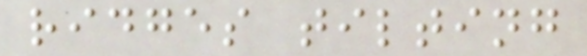ridges tilting
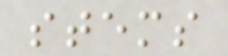stems
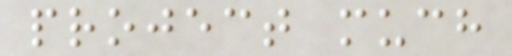project much
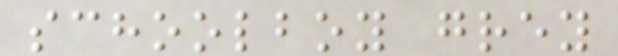schoolboy grey
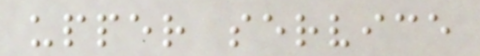upper service
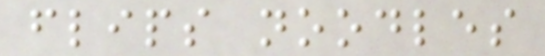flips noodles
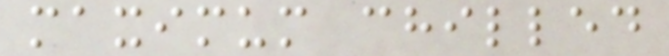maximum chilled
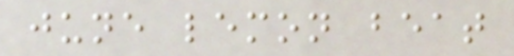june lemon beat
